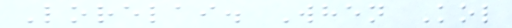Lorelai. When Kol
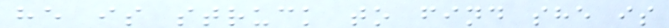he is struck to find she is
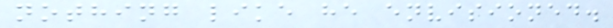nothing like he envisioned.
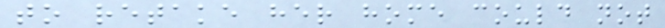to retake her home could not
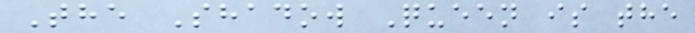The Shadow Queen is the
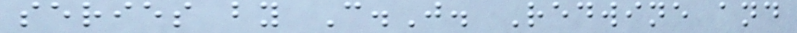series by C.J. Redwine and
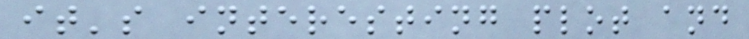it's interesting plot and
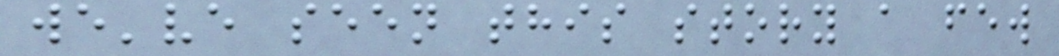we've seen this story a few
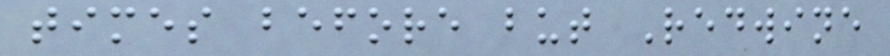times before but Redwine
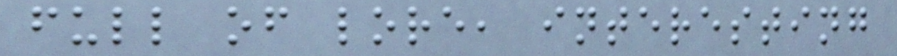full of lore, interesting
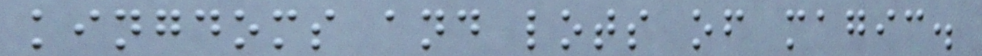kingdoms and lots of magic.
